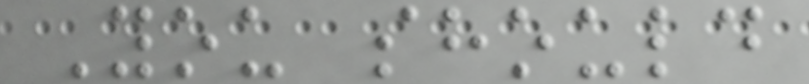You should
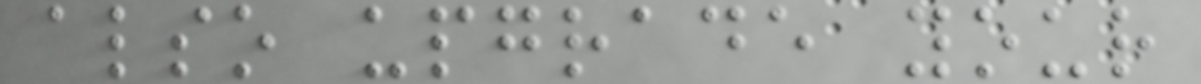also upgrade your
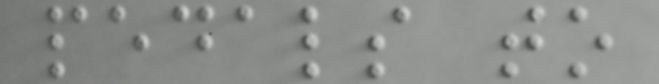pedals to
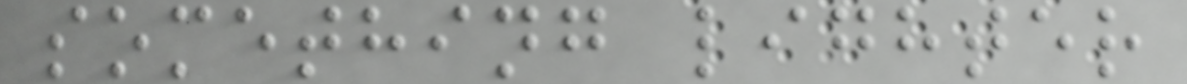something lighter
